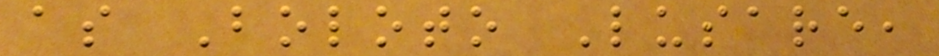as Boloto Lusare,
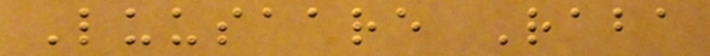Luusaare Raba
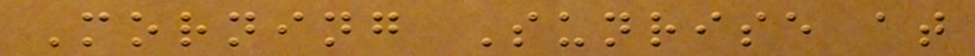Morning Sunrise at
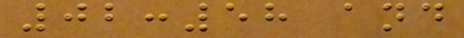02:58 and
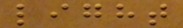light
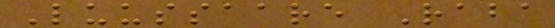Luussaare Raba
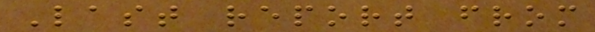Last report from
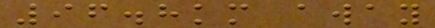96.8km away
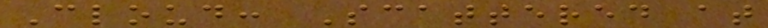Cloud: Scattered at
